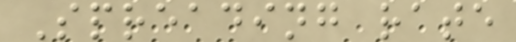Spreading rate
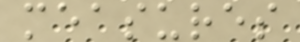measures
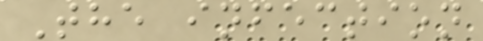The infection
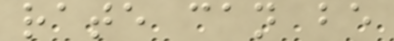rate can be
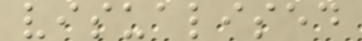visualised
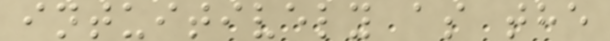intuitively as the
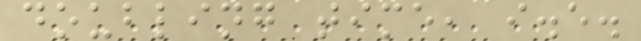doubling time, i.e.
